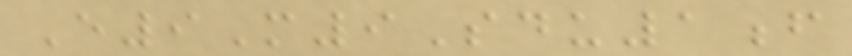E9M9Sdu1f
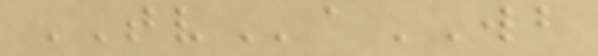TVaWB
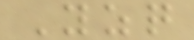Yzq
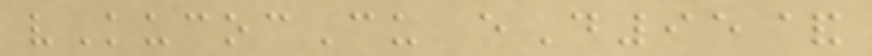vKucocCu eD95&
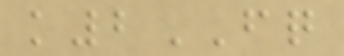k2FQ
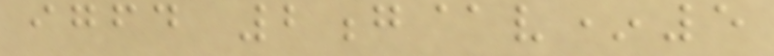igfd 2g@v*5
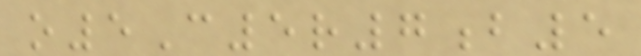o5C5r7b5
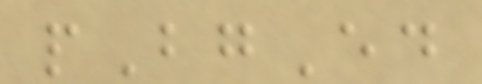pBgEd
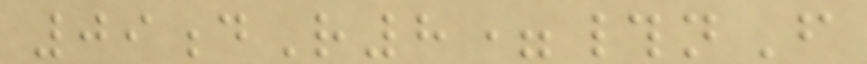09dR8=#nF
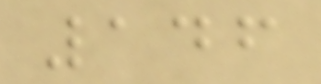146
